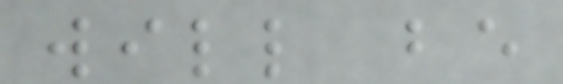will be
